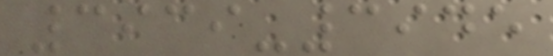3939-3945
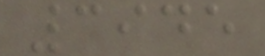3945
